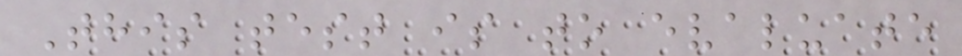This test is to evaluate
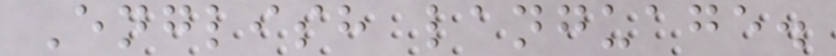English language.
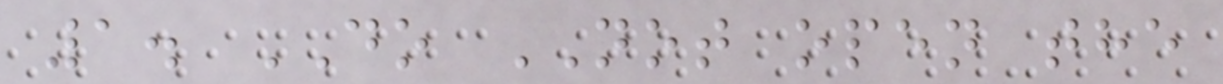1. DO NOT open the
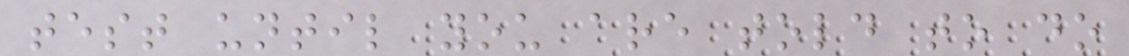test until you are told to do
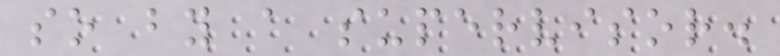so by a supervisor.
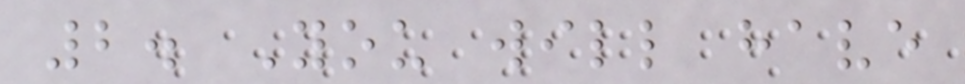2. You will have
